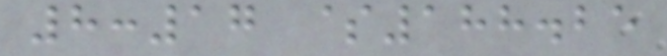8:17 $188.25
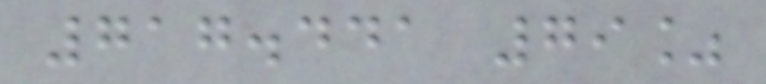717.441 79%
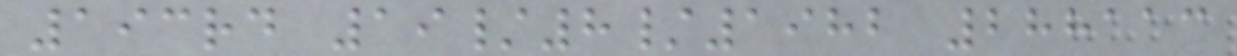193rd 19/8/1982 288113
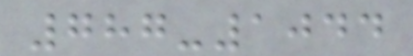787-1044
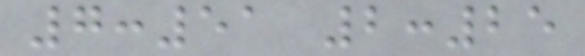7:51 2:25
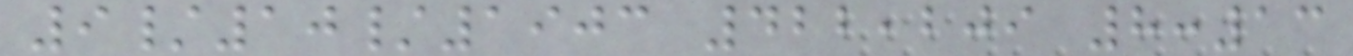9/10/1903 422,209 8:13
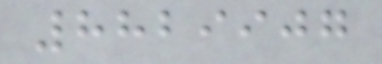8829907
